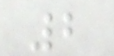2
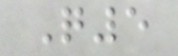Q5
